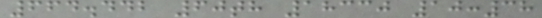664.442 60th 18330 10:38
